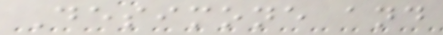Desimone and
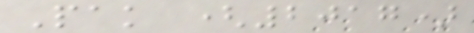Pak (2017)
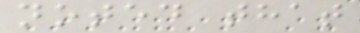noted that
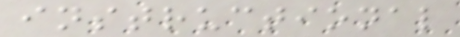instructional
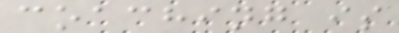coaching is
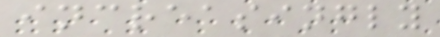increasingly
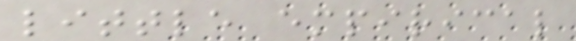little empirical
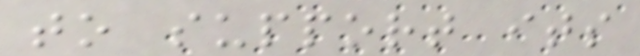to support its
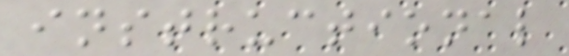instructional
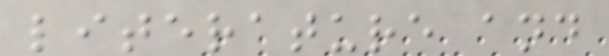literature and
